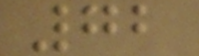72
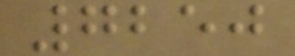7250
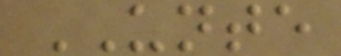UNTE
